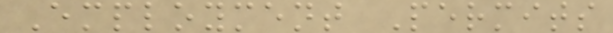Employment Permits
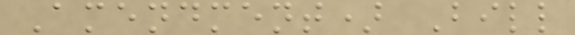Amendment) Bill
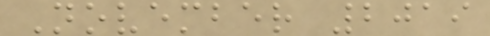November 2019
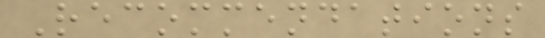Recommendations
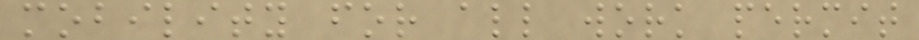mobility for all work permit
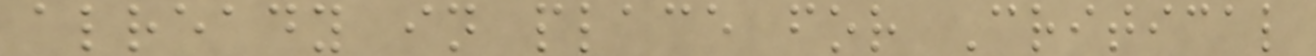already in place for Critical
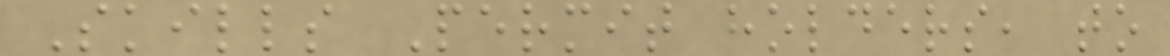Skills Permit holders, to
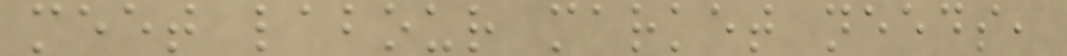meet labour market needs,
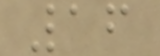16
